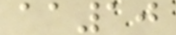aa10
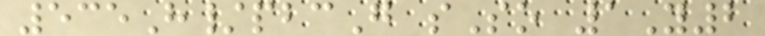535H/pbcG sSo 1Y2
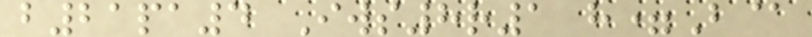b21pa4 Iws8r1 h=B@
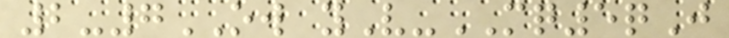2-7OW yV-MQ5qJ
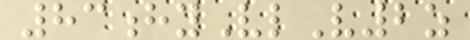83hyVlV2z
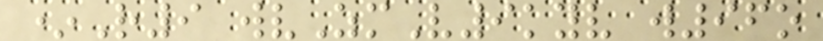*R9 wvZmV9kyv w96o
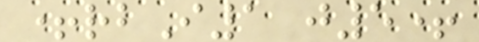+rbI1 j5+
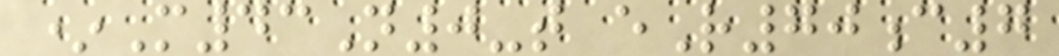*M43N0-t eR70c7
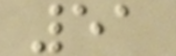51
